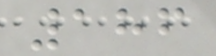186
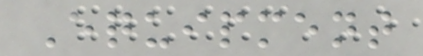Equipment
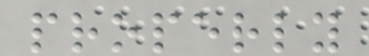properly
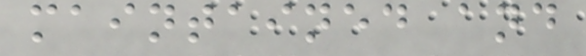maintained and
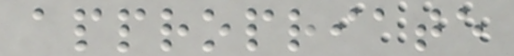appropriate
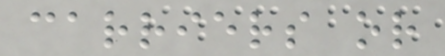carriers or
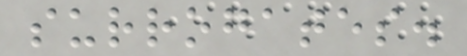surrogates.
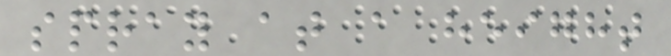spray at a height
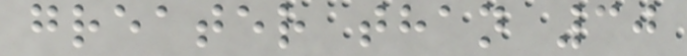greater than 30
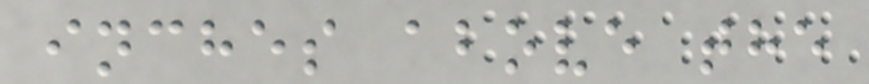inches above the
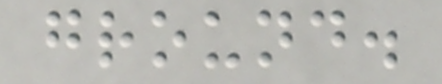ground.
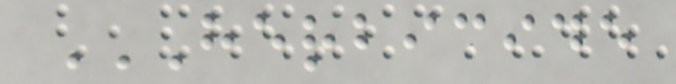HERBICIDE
